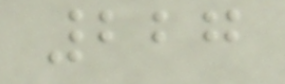227
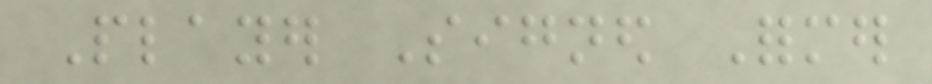Player Signed Former
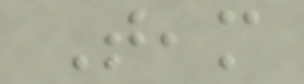Team
